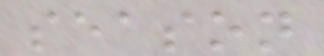season
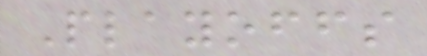Playoffs
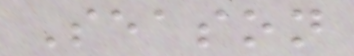Season
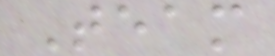Team
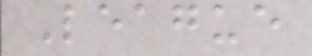League
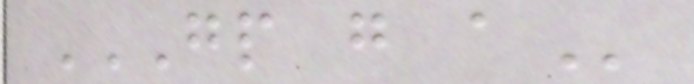GP G A
